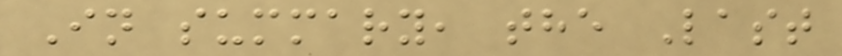In summary, the Last
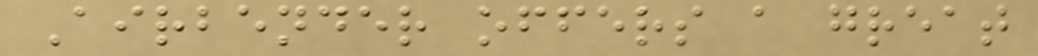Airbender offers a great
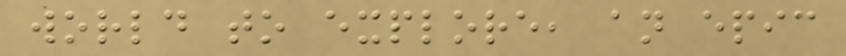world to explore, an epic
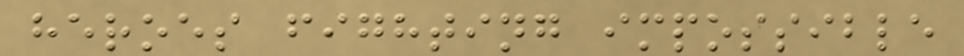heroes fighting impossible
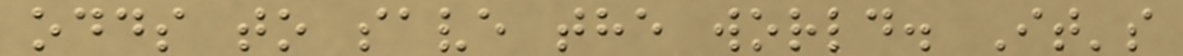odds to save the world. It's
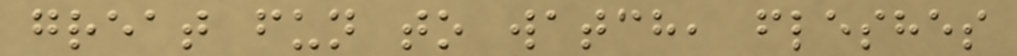great fun to watch, fleshes
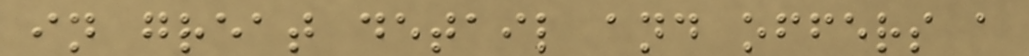in great detail and offers a
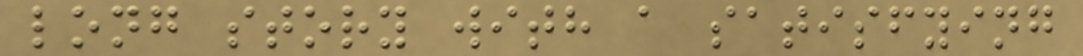long story with a satisfying
